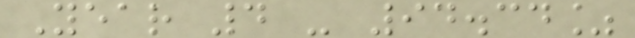Year 4 - 94.34%
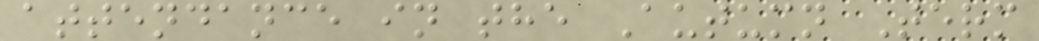attendance in the Autumn Term
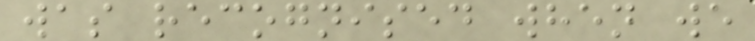was recognised when we
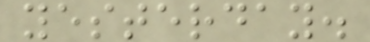yesterday.
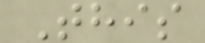This
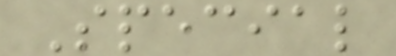Special
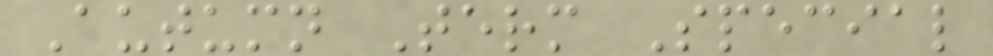Autumn Term Special
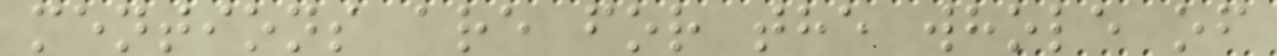mentions are for the whole of
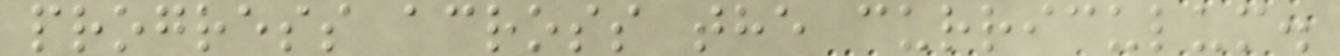progress across the curriculum.
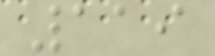119
